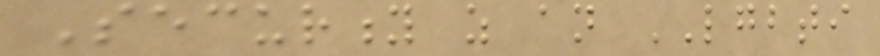Security as an LGBTI
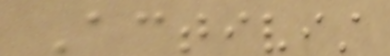Activist
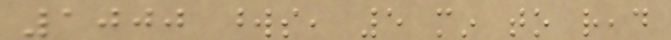1000 words, 5 min to read
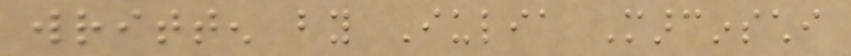written by Iulia Marcinschi
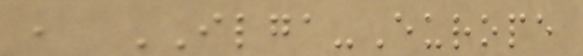, ILGA-Europe
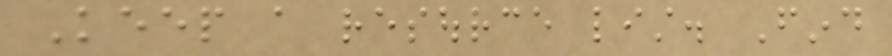Keep a resource list. Find
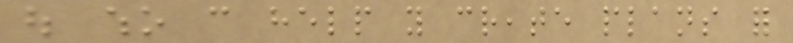out who can help you create plans for
